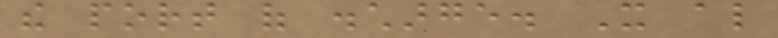the port of discharge. It also
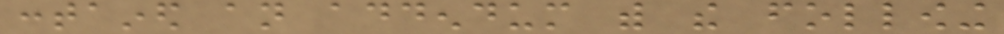contained an addendum with the following
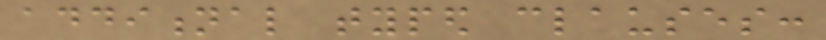additional typed clauses:
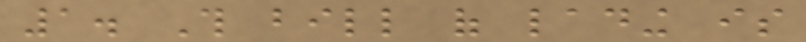1. This bill of lading is
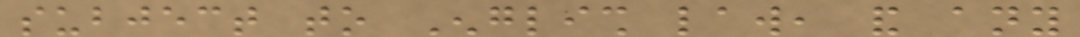subject to English law, and any
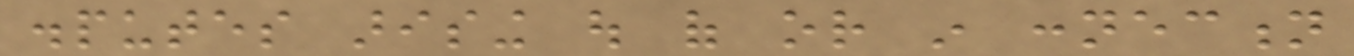disputes arising out of or in connection
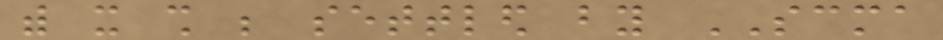with it shall be settled by SCMA
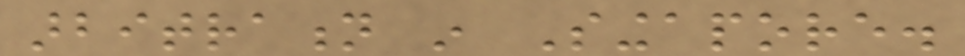arbitration in Singapore.
